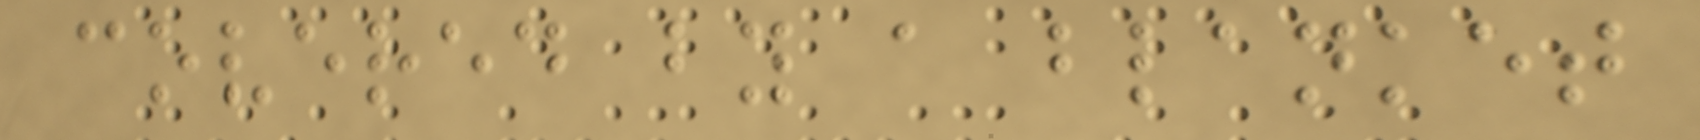covered by a blanket
